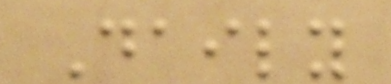Daily
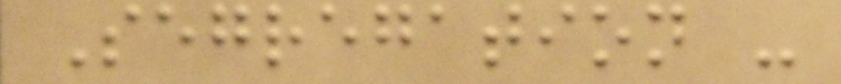Segregation -
